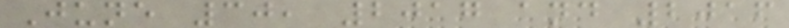June 30, 2017 and 2016
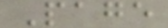Page
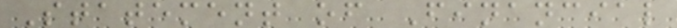Statement of Financial
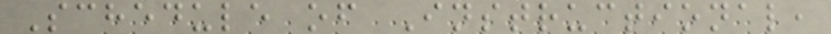Schedule of Instructional,
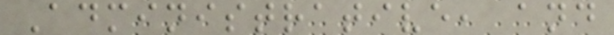Administrative, and
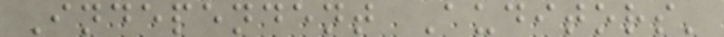Independent Auditors'
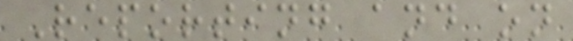Reporting and on
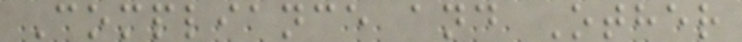Compliance and Other
